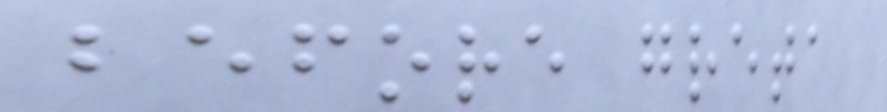before greta
